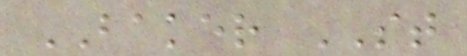BAKER ST
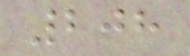208
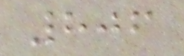806
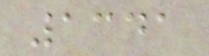1341
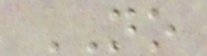NO
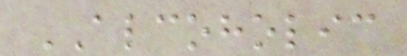ALCOHOLIC
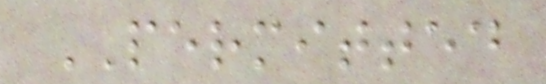PERMITTED
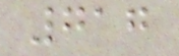717
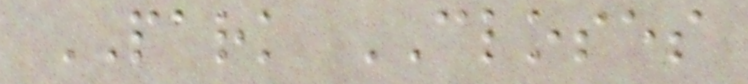PARK CLOSES
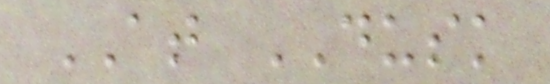AT DUSK
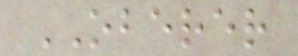OBERER
